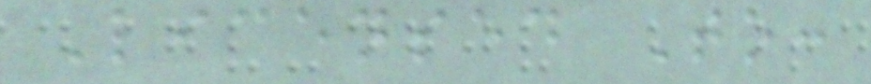Licensed To:
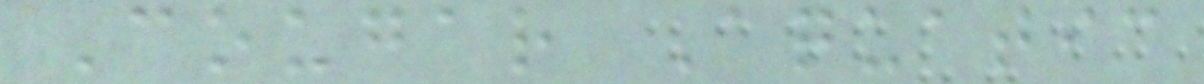Cougar Aquatic
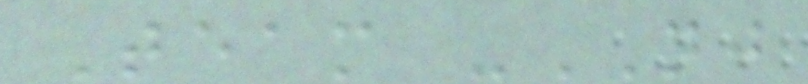Team -NJ
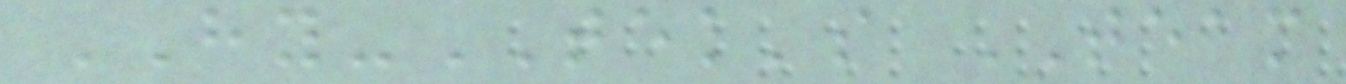HY-TEK's TEAM
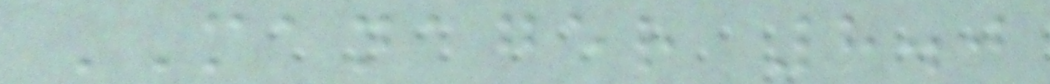MANAGER 8.0
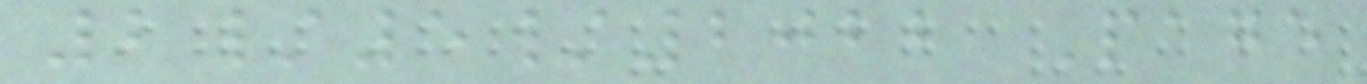2/5/2022 Page
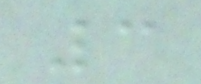3
